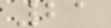21
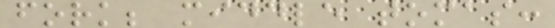fork; middle tomas:
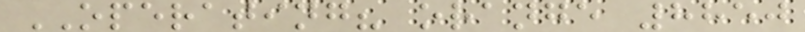OPERATING? orange 8850
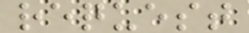request
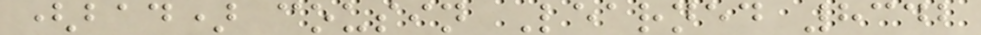(bad) cousin Learned 8342
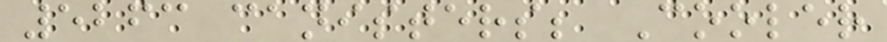5263 canisters; Cooler
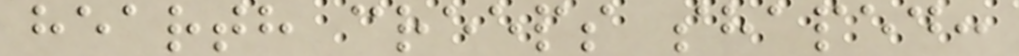hearth creeps shaped:
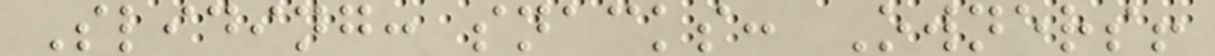Sliding: snacks: Owners!
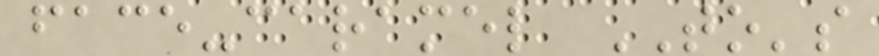face-caramel TO's
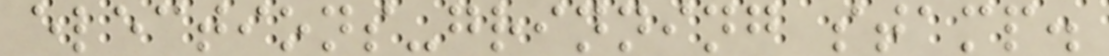elections-grinning stamp.
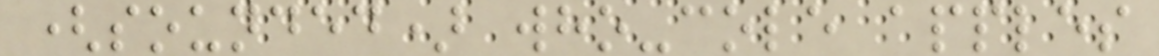(sounded) who-cole apples
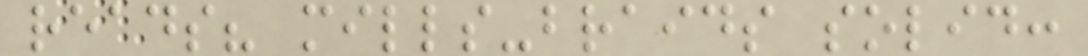reads? mills-braids solid:
